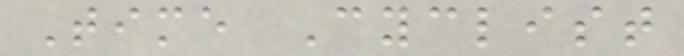Time Cyclist
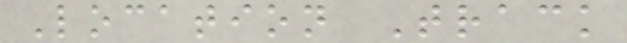Location Track
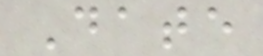Date
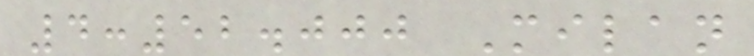4:52.000 Milan
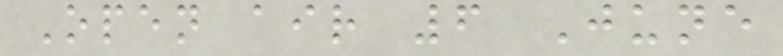Open air 6 June
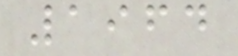1964
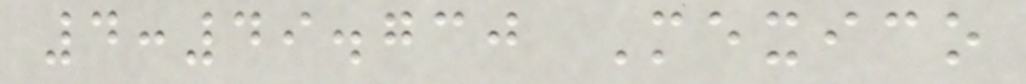4:49.730 Mexico
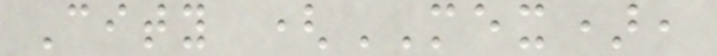City (MEX),
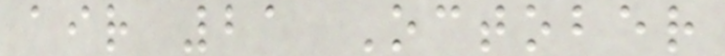air 21 October
